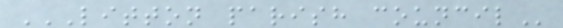LITTON PARISH COUNCIL
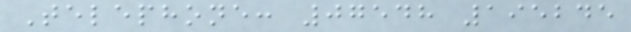Telephone: 07548 195245
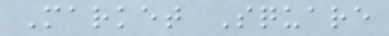Market Square
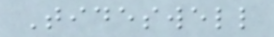Tideswell
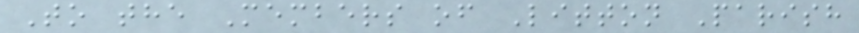To the Members of Litton Parish
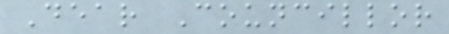Dear Councillor
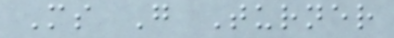Ms G Turner
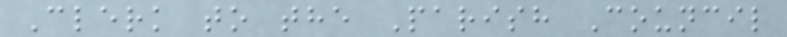Clerk to the Parish Council
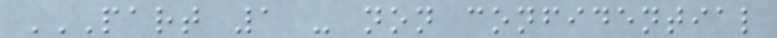PART 1 - NON CONFIDENTIAL
